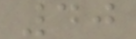40
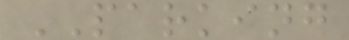PARKING
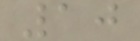10
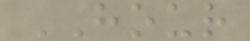HOUR
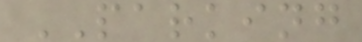PARKING
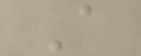A
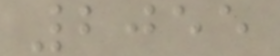2055
